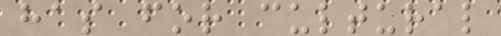has for cultural
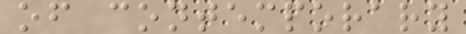of contemporary
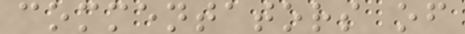commentators of
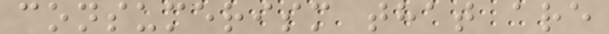consumerism that are
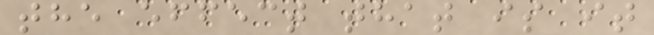the effect that is it
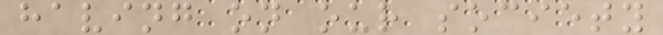having on our society
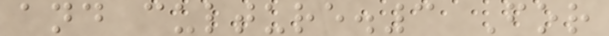and culture.3 For
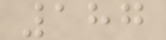187
